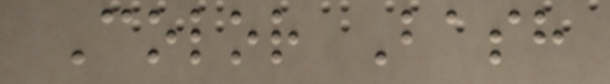Color Bash
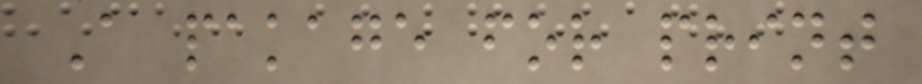A pakage for print
